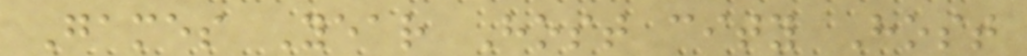Games Year Host city Host
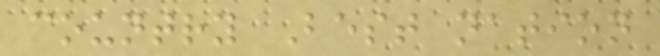country Best nation
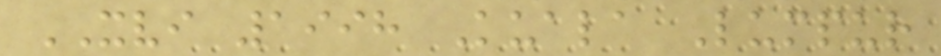XVI 1998 Kuala Lumpur
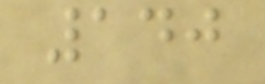140
